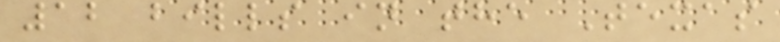12 bills in the Texas
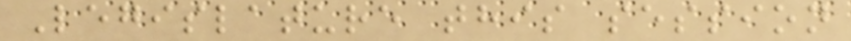Legislature this session
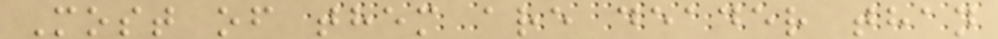Most of them are deader than
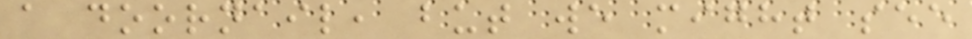a doornail, but we might see
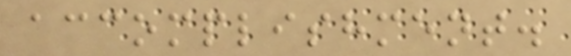accomplishment.
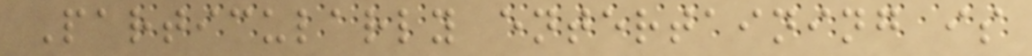Particularly entertaining is
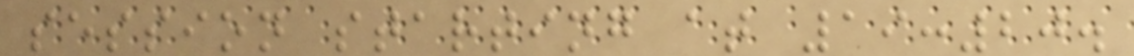session starting at 19:20.
